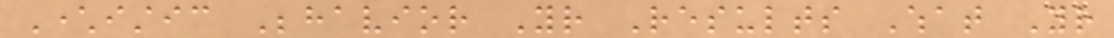Characteristic Behavior Your Results What Your
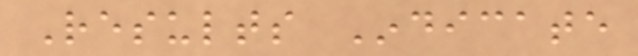Results Indicate
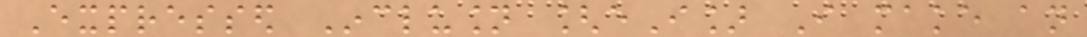Expressed Inclusion [eI] I make an
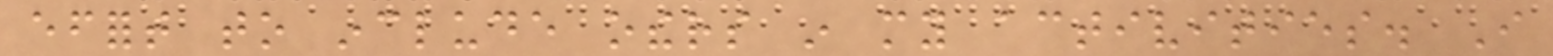effort to include others in my activities. I
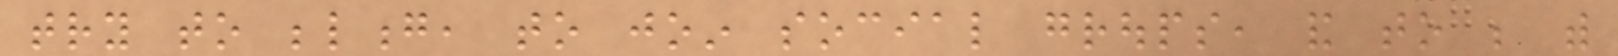try to belong, to join social groups, and to be with
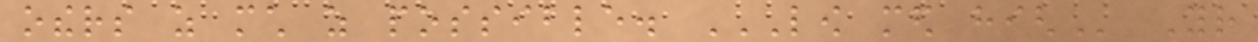others as much as possible. LOW MED HIGH Your
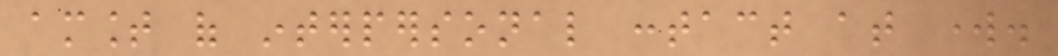amount of interpersonal contact at work.
